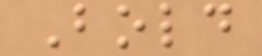Bold
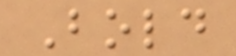Bold
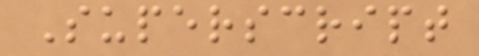Superscript
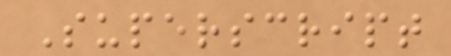Superscript
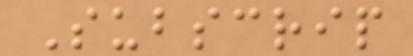Subscrip
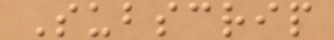Subscrip
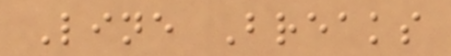Line Breaks
